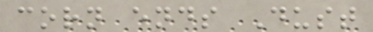corn ends Dust
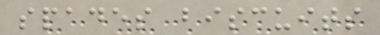spades biscuits
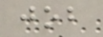job
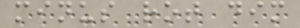minus rot dim
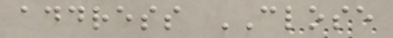address CLOSE
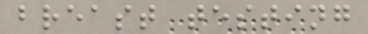breast testing
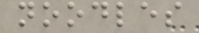noodles
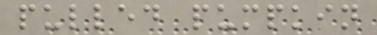pulled pumpkin
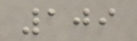109
